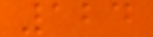124
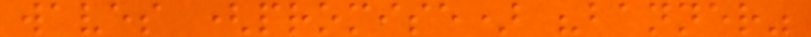waves (promise) "banner"
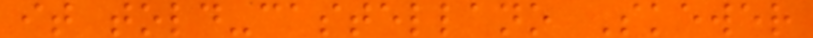it told-castellano Skewer
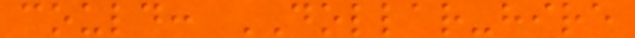could: DOLLAR-hire
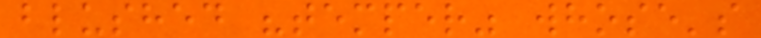blushed "temper" whose's
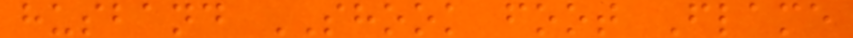husband SHOOK foot Flame
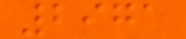2971
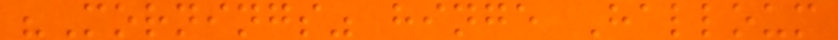"Mornings" hinge Halloum
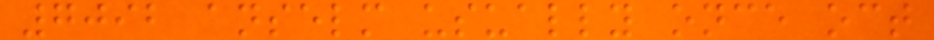7092 anselm usually once oct
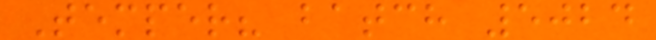Temper? batch 5024
